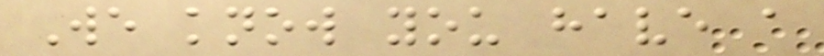We know you have a
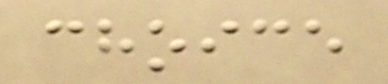choice
